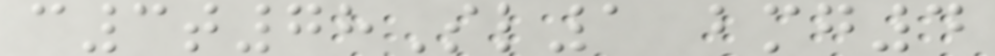c3t78Sl1 bmg4
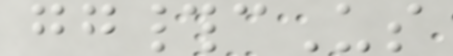gg#cUs
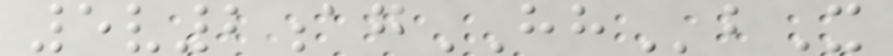5v2agHHbX
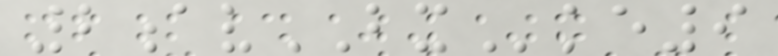2avBXke9
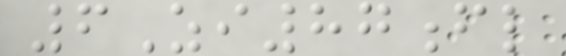6Zi87fl
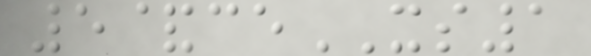5&ceXS1
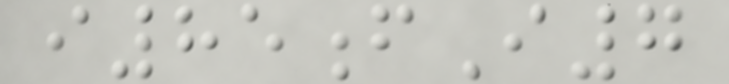i85fI7
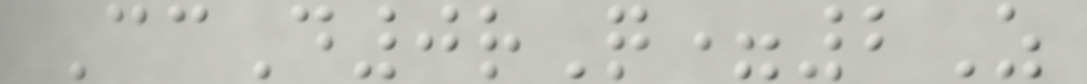CcD0rQ=2Z
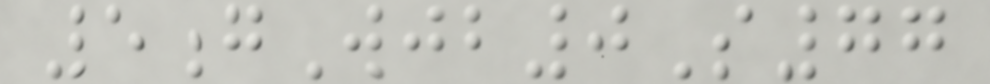5gWjb0S77
